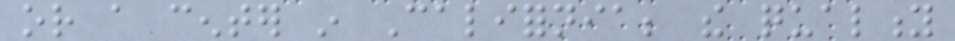or a center in California; the quality
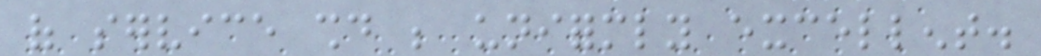of service should be uniformly excellent.
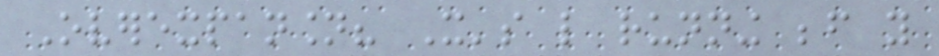Overexpansion? It's like running before you
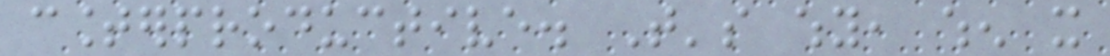counterproductive. That's why, when it
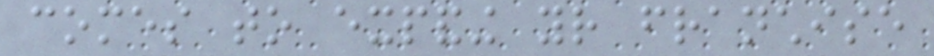comes to expanding your franchise
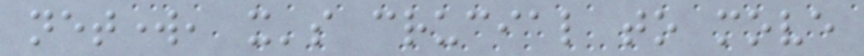network, it's crucial to move
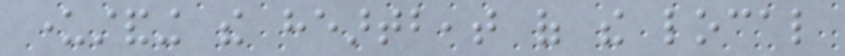understanding the heartbeat of the local
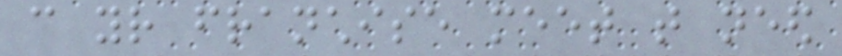can your franchise meet that need
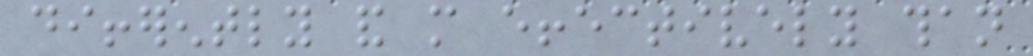differently and more effectively than
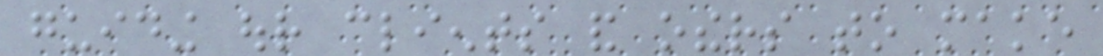guiding our clients and others to make
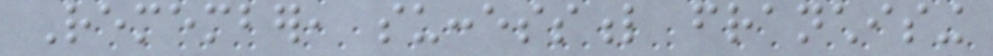Remember, successful franchising
